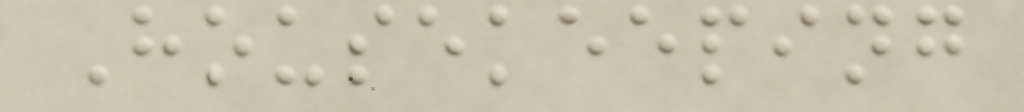Housekeeping
